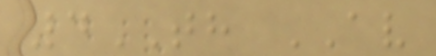4TH AV
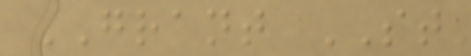GRANT ST
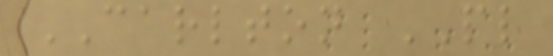CARLTON PL
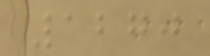1270
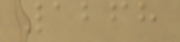1268
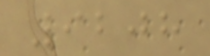9208
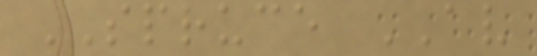SPRUCE AV
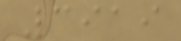3919
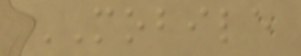MOBILE
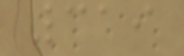319
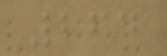264
